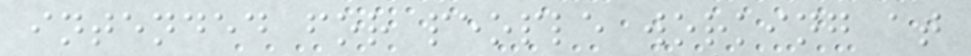intended for people working at
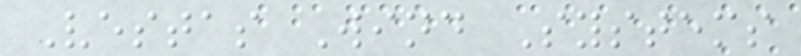Vestas Wind Systems
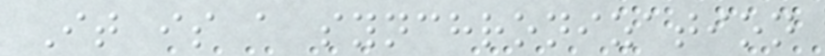It is a synchronization
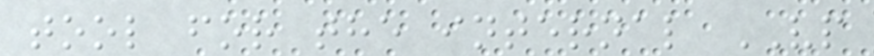tool for the internal VP
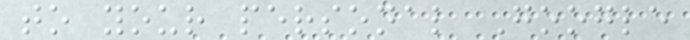to your personal Google
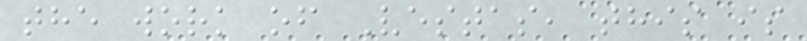the work of Vestas, this is
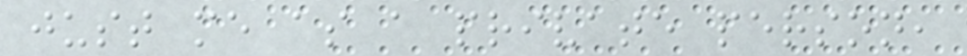just me as a private person,
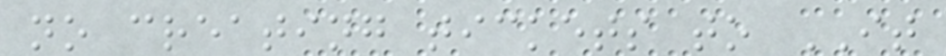no creating tickets to IT
